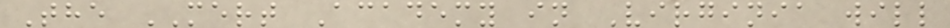The MERT Academy in Virginia will
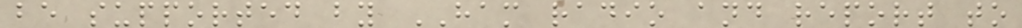be supported by HAM radio and report to
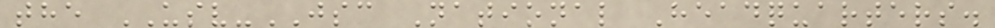the USV-JSC National Headquarters.
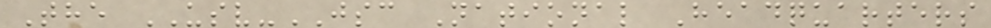The USV-JSC National Headquarters
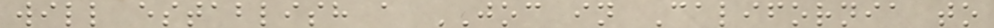will establish a JOC in California to
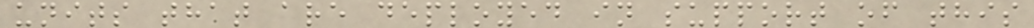units that are deployed in support of this
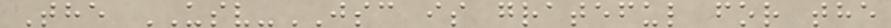The USV-JSC is grateful for the
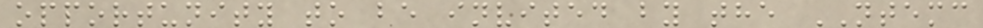opportunity to be invited by the NTEMC
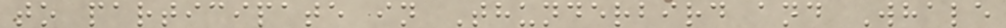to participate in Thunderbird and Whale
